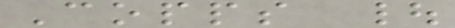Copps |
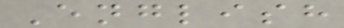English
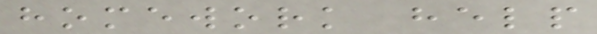homework help
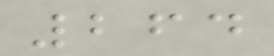264
